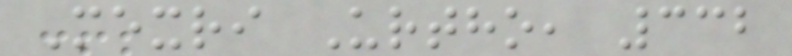Mexri Urtho, 332
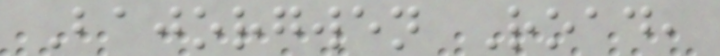Bajorgwen Road,
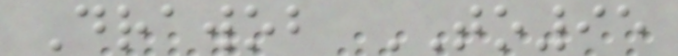Drawob TO95
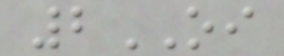2OI
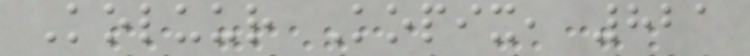Koluur Kopix, 821
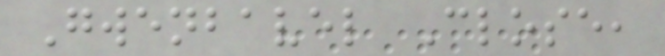Gwenbavel Close,
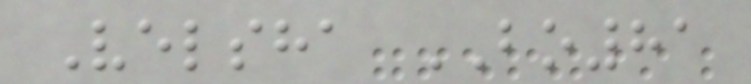Velsha BO81
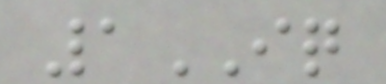1IQ
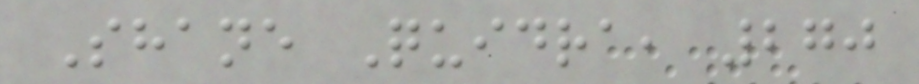Shane Quidra, 270
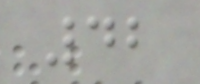42
